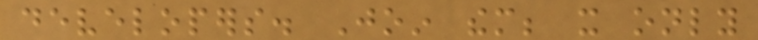developers. Join them; it only
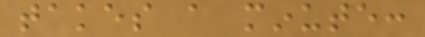takes a minute:
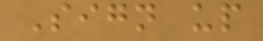Sign up
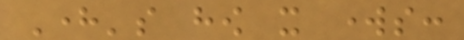Here's how it works:
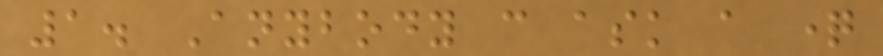1. Anybody can ask a question
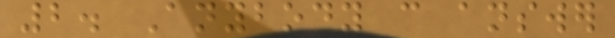2. Anybody can answer
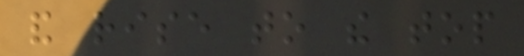and rise to the top
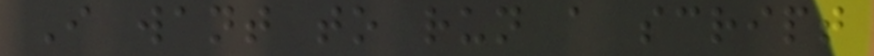I want to run a script
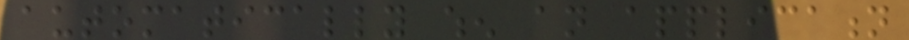automatically when an application
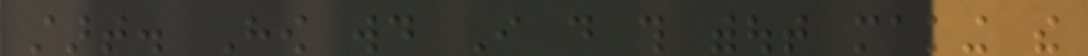start. How would I do this without making the
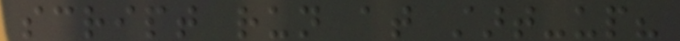script run at start-up?
